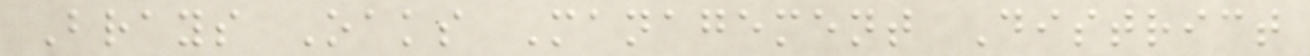Brays Oaks Management District
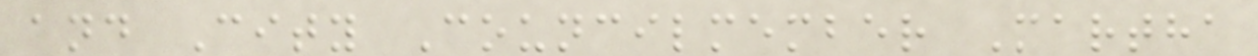and City Councilmember Martha
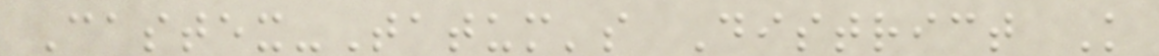Castex-Tatum's District K
